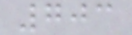703
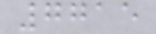7715
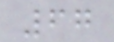67
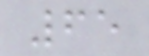65
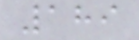189
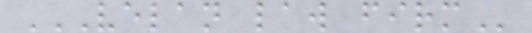VELAN LAW FIRM
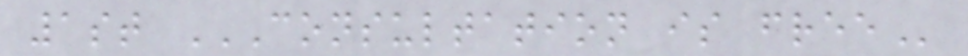1st CONSULTATION IS FREE
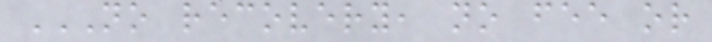NO RECOVERY, NO FEE OR
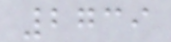2739
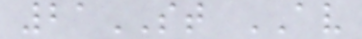21ST AV
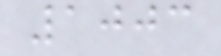1003
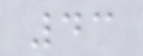43
